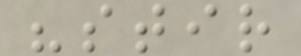"stir
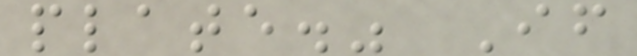plate." If
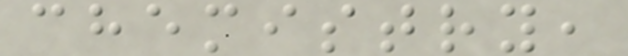chemistry,
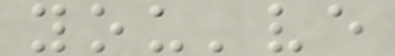you've
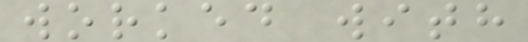worked with
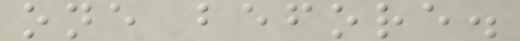one before.
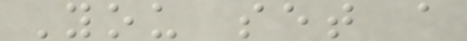You set a
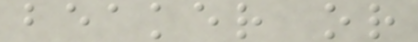beaker or
